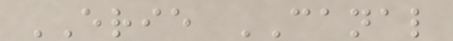ERIE CANAL
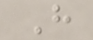H
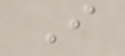I
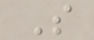S
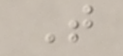T
